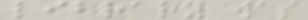library was
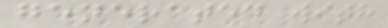generated with
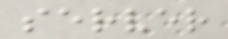server
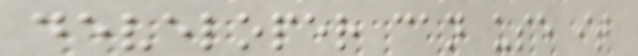developer can use it
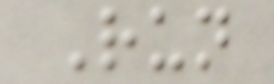Run
